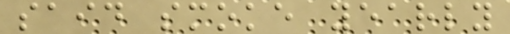said smoke yearly
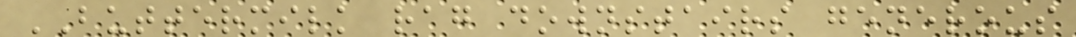BUTTERMILK rag downstairs generous
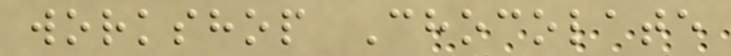workshop Chocolate
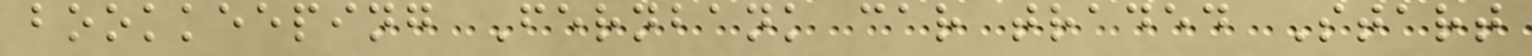bookkeeping Fernbank car traded Start
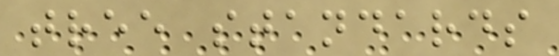tree standards
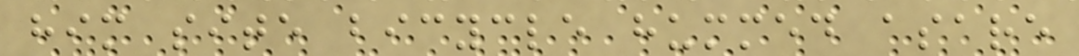him site bicycle hummed asare
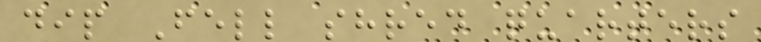dip Fell shred quarters
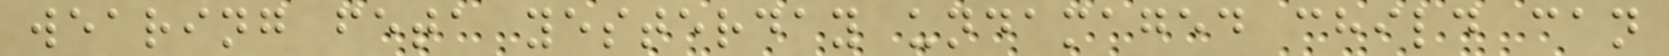wearing feta yesterday undamaged child can
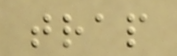trap
